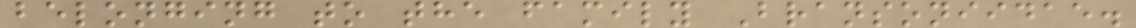belonging to the family Bransoniidae.
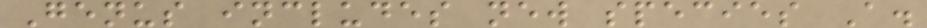Genus includes new species A.
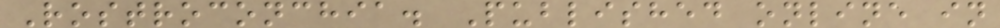Rostroconchia. Published online in
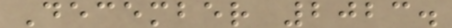December 2023.
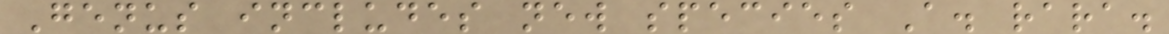Genus includes new species A. rara.
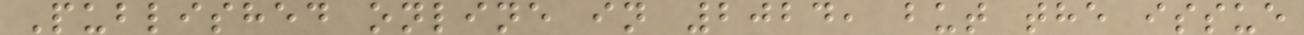Published online in 2024, but the issue
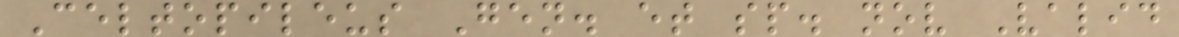Celtopileus Gen. et sp. nov Valid
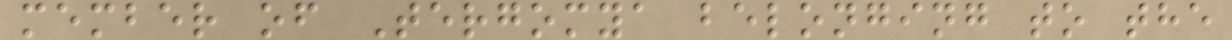member of Tergomya belonging to the
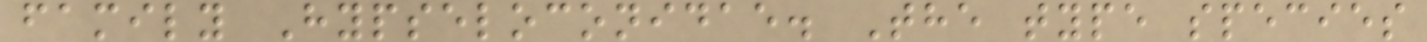family Hypseloconidae. The type species
